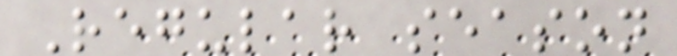Regular season
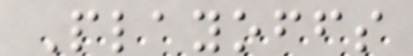Playoffs
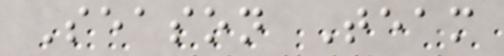Season Team
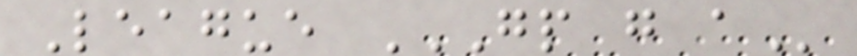League GP G A
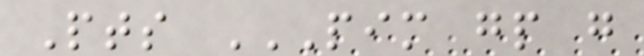Pts PIM GP G
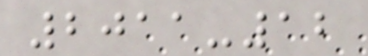2011-12
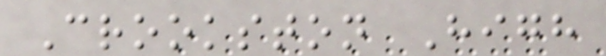Crookston High
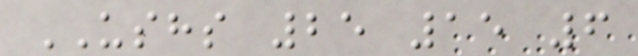USHS 25 15 6
